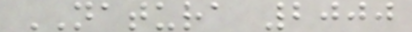NATURA 2000
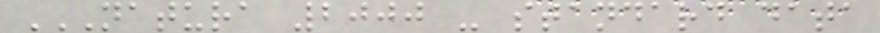NATURA 2000 - STANDARD DATA
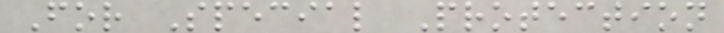For Special Protection
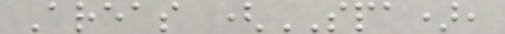Areas (SPA),
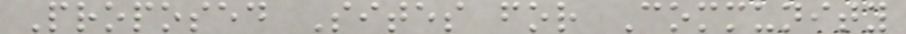Proposed Sites for Community
